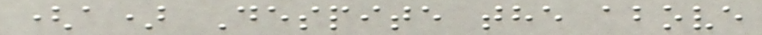(a) Despite the above
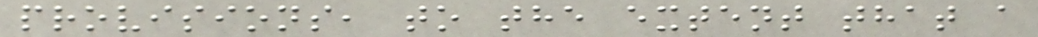provisions, to the extent that a
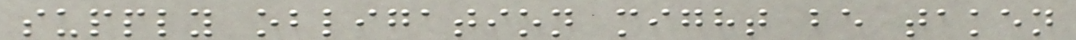supply obligation might be taken
